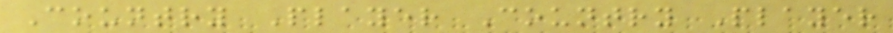Country Player Country Player
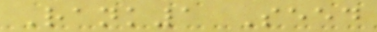Rank1 Seed
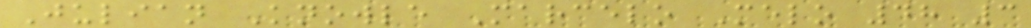Julian Knowle Marcelo Melo 48 3
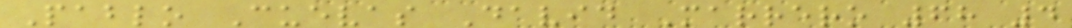Pablo Cuevas David Marrero 68 4
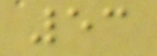53
